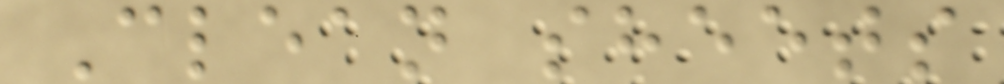Clean sheets
